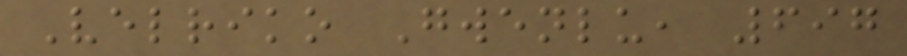Velriko Gwenlu, 697
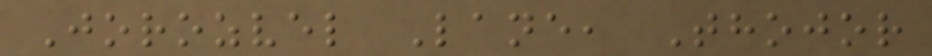Jorozvel Lane, Thojor
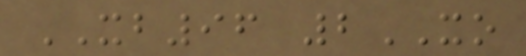XB96 2XO
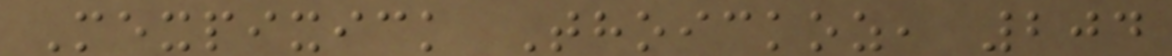Mexpixick Thoickoz, 204
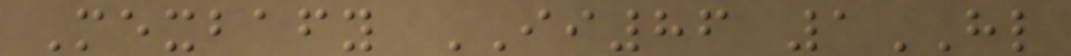Mexbafy II86 1HL
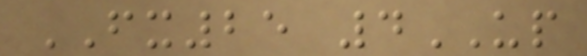FX25 4UP
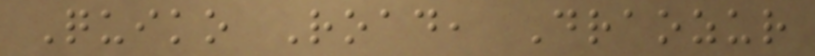Quiko Road, Draozur
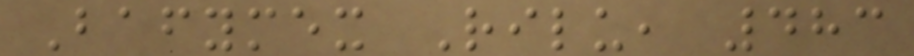Bafymex Rilu, 483
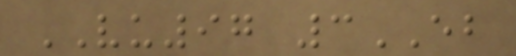VU97 3EB
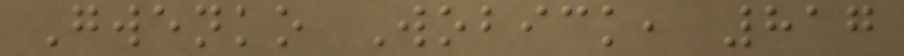Gwenko Wobick, 817
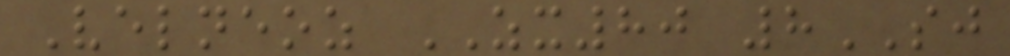Velneoz ZX80 8SJ
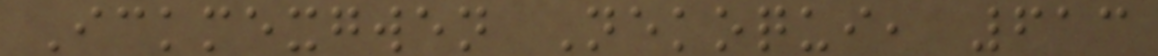Ickmexgwen Nekoqui, 613
